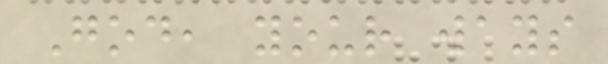God, your ways
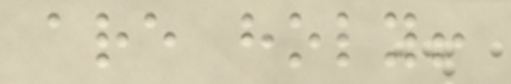are holy!
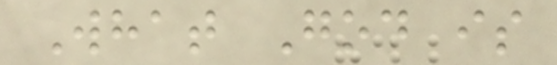What God is
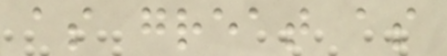as great as
